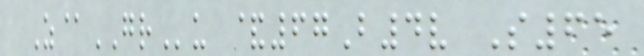Z@GRu &67B4v S65
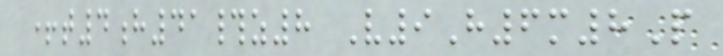+t4h41#z8 V9H6m8P
